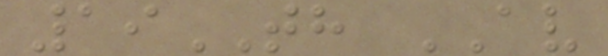19TH AV
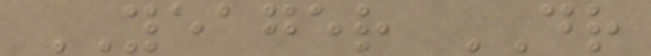YEAGER DR
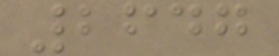2647
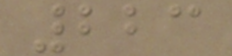223
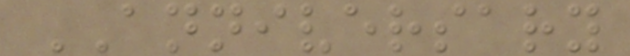ANNIVERSARY
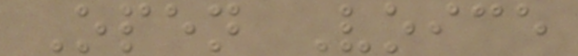Open Voice
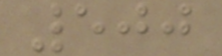500
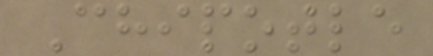Chipotle
